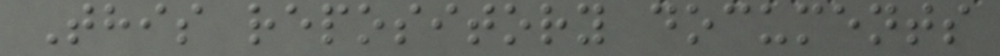This repository documents
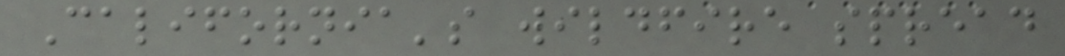California's wildfire spread
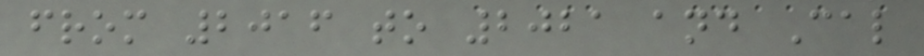from 2016 to 2021 and Cal
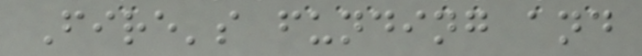Fire's funding and
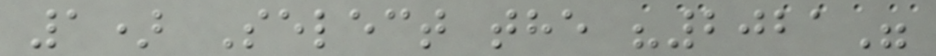1) Select the "2021"
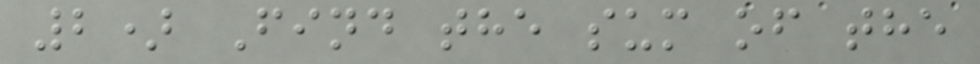2) Find the sum of the
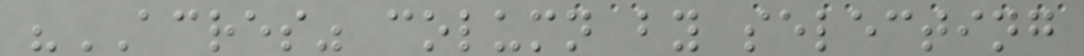"ACRES" column by selecting
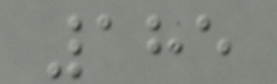185
